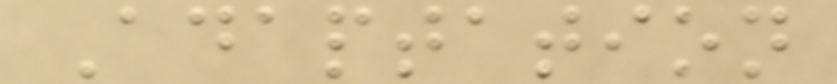Adaptation
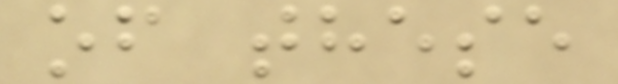of these
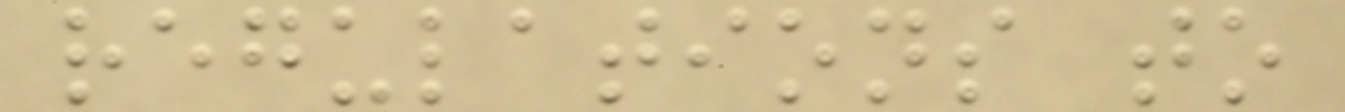regulations to
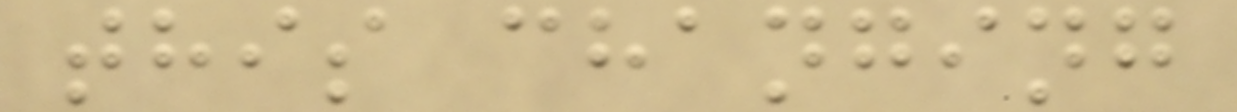this changing
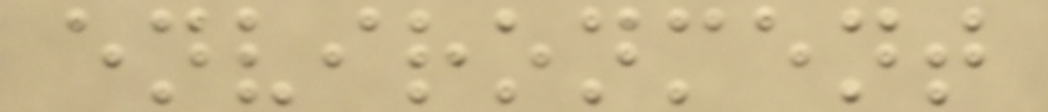environment
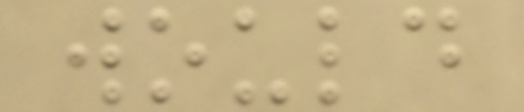would
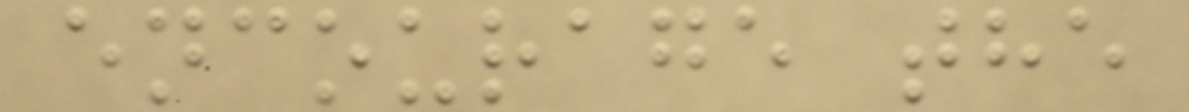encourage the
